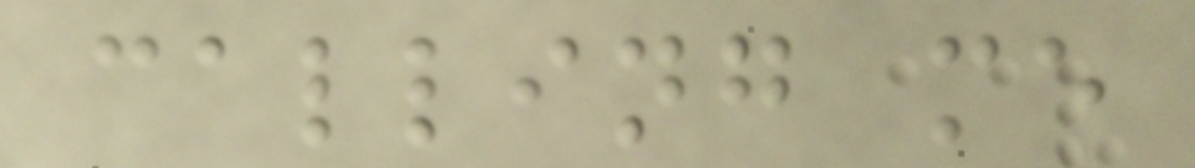calling me
